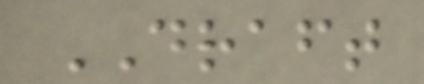DRAFT
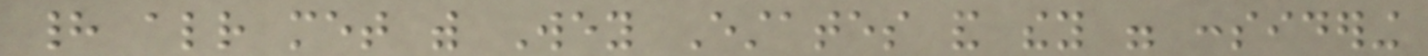had already met with Wey Estates and they were considering
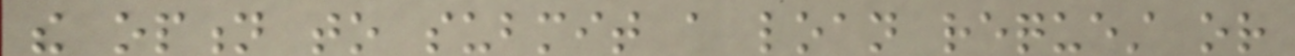the option to submit a loan request or
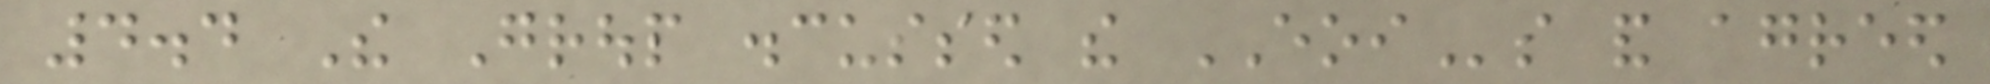4.4 The Group discussed the EOIs and agreed
